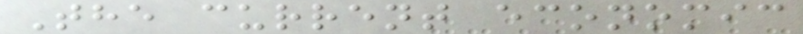The current economic
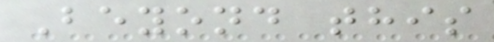Beyond this
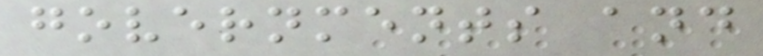governments and
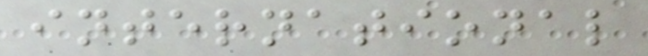international
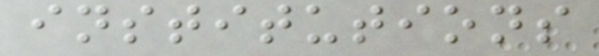institutions
